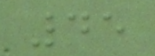45
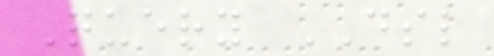Query DSL
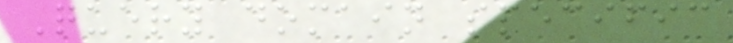Query domain specific
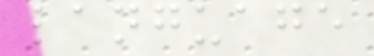language
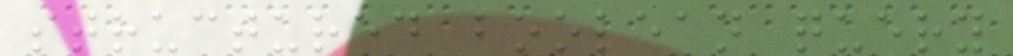structured boolean query
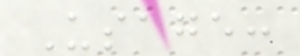Usage:
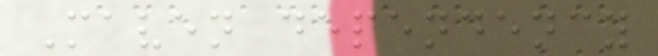Maven dependency
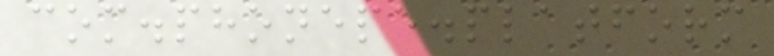com.phonepe.platform
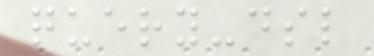query-dsl
